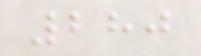280
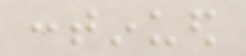continued
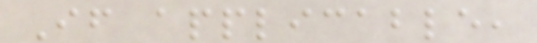If applicable,
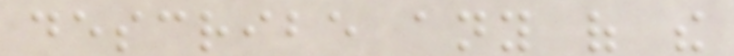describe any of the
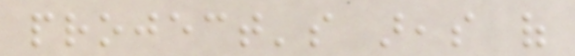project's areas of
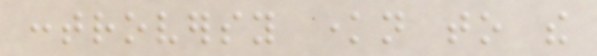controversy known to the
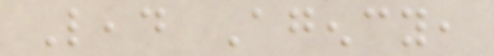Lead Agency,
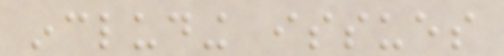including issues
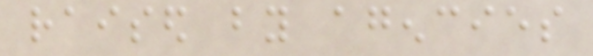raised by agencies
